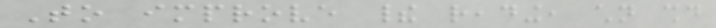To improve their reading, children should
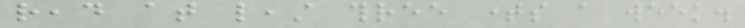read at least three times a week.
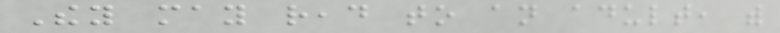They may read to an adult, with
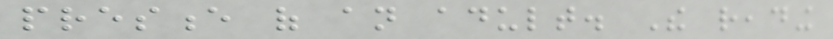presence of an adult. The reading
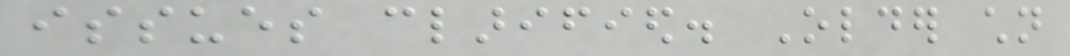issues clarified. Older children
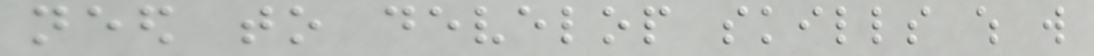need to develop skills which will
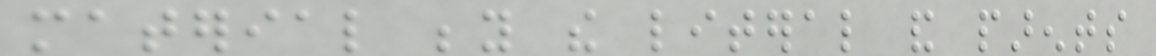material beyond the literal and parents
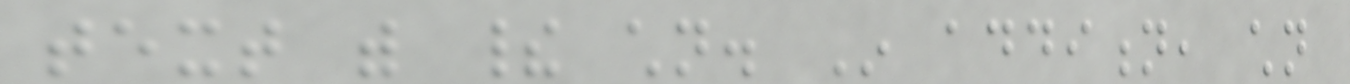text with their children. In addition, children
